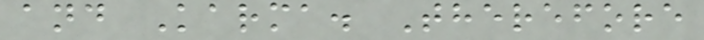and Karma. Therefore
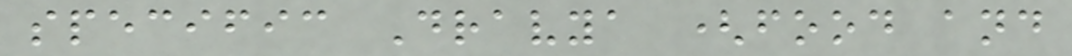specific Dravya (food and
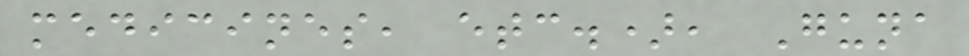medicines, etc.), Guna
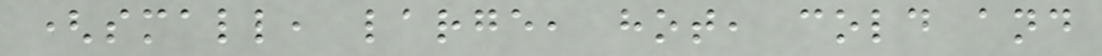(small, large, hot, cold and
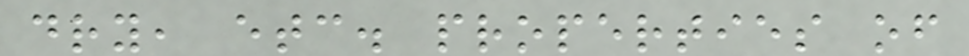dry, etc. properties of
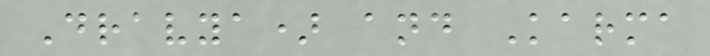Dravya) and Karma
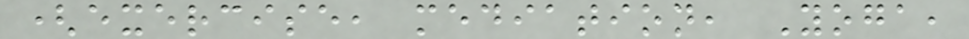(exercise, mediation, Yoga,
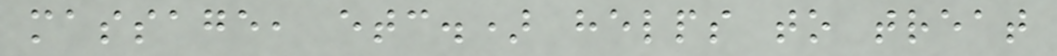massage, etc.) helps to treat
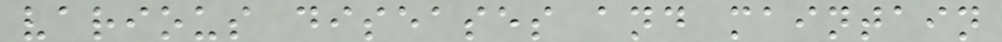various diseases and maintain
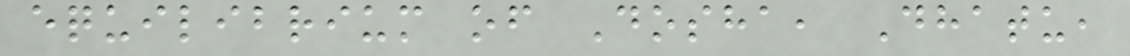equilibrium of Dosha, Dhatu,
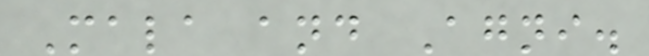Mala and Agni.
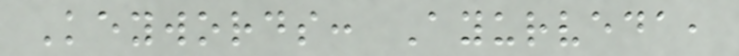Keywords: Ayurveda,
